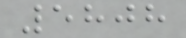5808
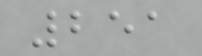251
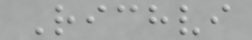Richvi
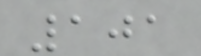101
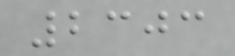2303
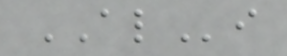ALi
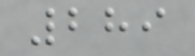289
